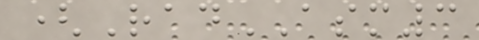(RadASM3
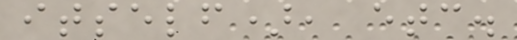itself), etc.
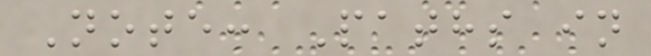Note: Paths in
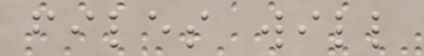files will
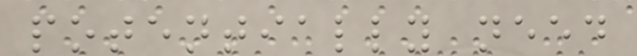potentially need
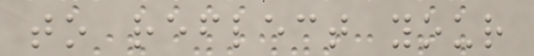to reflect your
